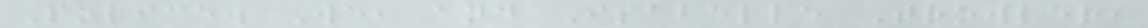Police. We, and Isabelle Trowler,
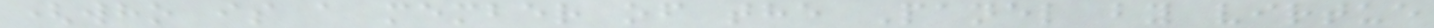(who is a member of the Panel by virtue
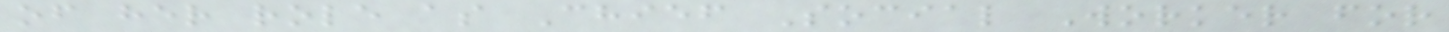of her role as Chief Social Worker for
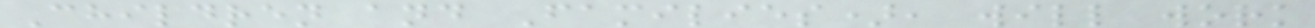Children and Families), will work
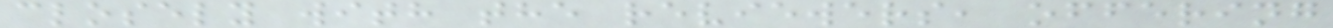closely with the reviewers, offering
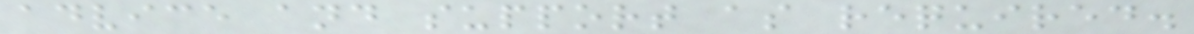advice and support as required.
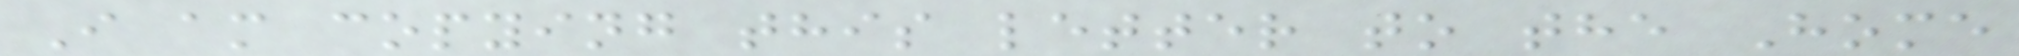I am copying this letter to the Home
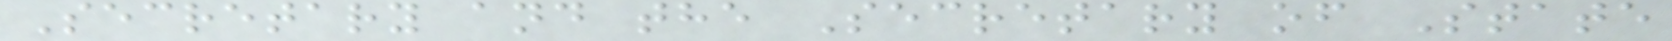Secretary and the Secretary of State
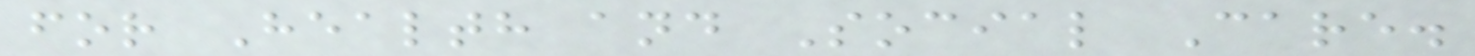for Health and Social Care.
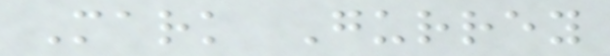Mark Gurrey
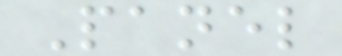Panel
